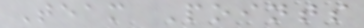Team Points
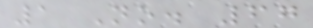1 No. 67
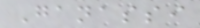Ganassi
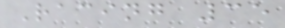Racing 35
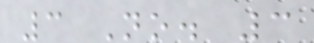3 No. 3
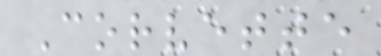Corvette
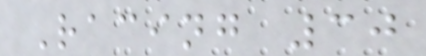Racing 30
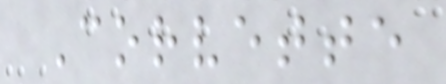Corvette
